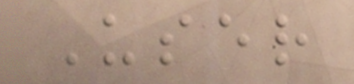User
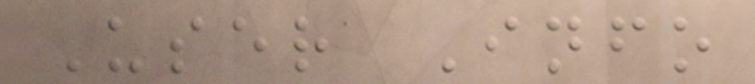User Info
